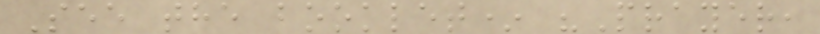See the booklet* "Prayer,
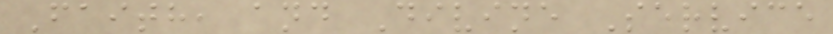Faith, and Divine Service
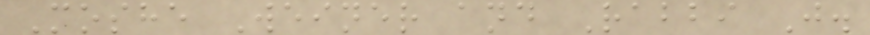Moshe Weiner and Rabbi J.
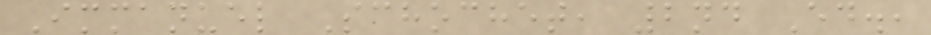Immanuel Schochet, 2nd Ed.,
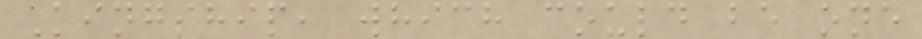Kingship, which could be one
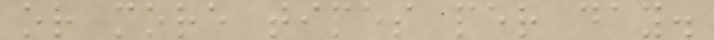or more times per day.
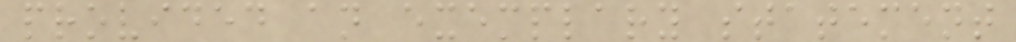provided an exemplary statement
